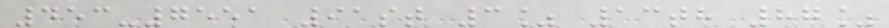453-7551 91st 3% 13th 87%
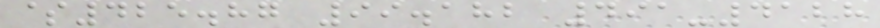$425.87 99.182 491-4128
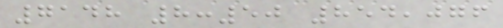7148 8:50 854,076
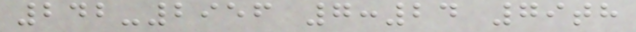242-2956 7:24 79th
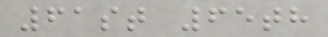61st 65th
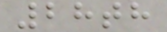28th
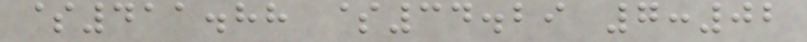$411.88 $34.29 7:02
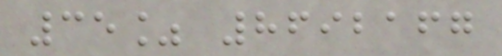35% 8692167
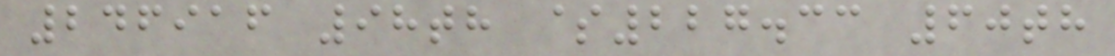246916 98th $227.33 60th
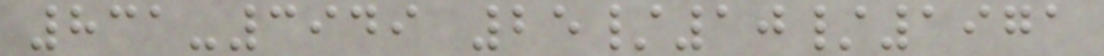831-3949 25/10/1971
